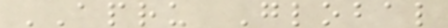APRU Global
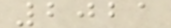2021
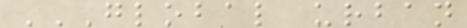GLOBAL URBAN
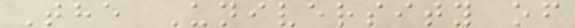The University of
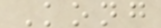Kong
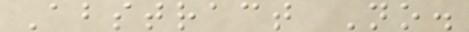Abstract No.
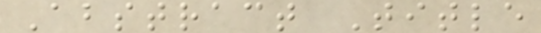Abstract Title
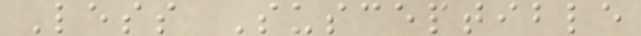Less Susceptible
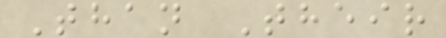Than Their
